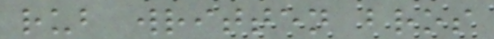rub written bros
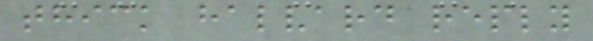thick halvard reply
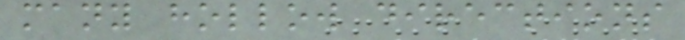many hollow directions
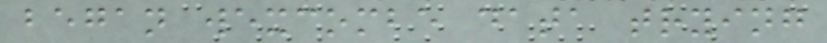began wexcombe data trying
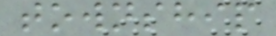township
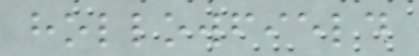hollowfield
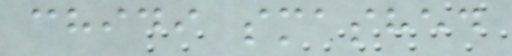chidi smashed
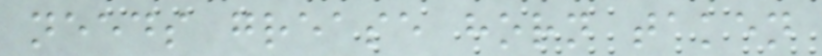needs grease horn taken
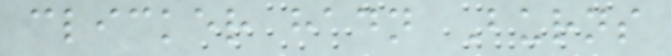clicker hadn Burns
